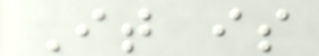It is
